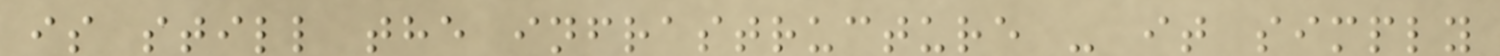is still the infrastructure - it simply
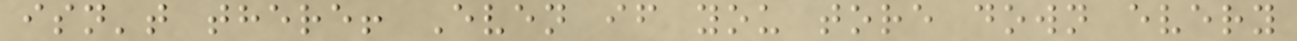isn't there! Even if you tore down every
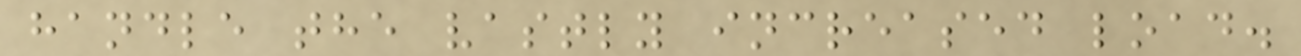handle the vastly increased load.
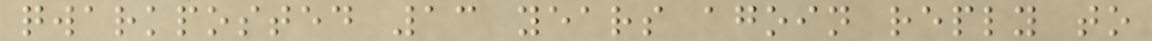qwarkposted 13 years agoin reply to
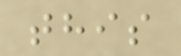this
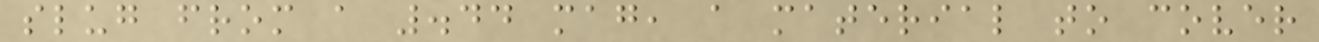slug from a .44 mag, a material to cover
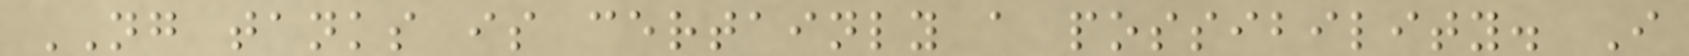NG tanks is certainly a possibility. I
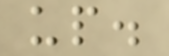up.
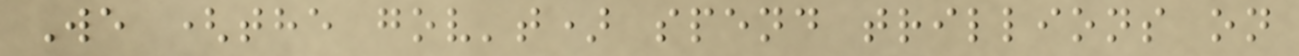We (the gov't) spend trillions on
